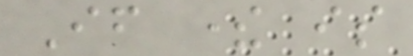If there is
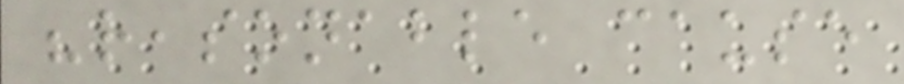"reasonable cause
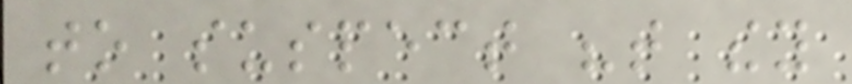to suspect "that they
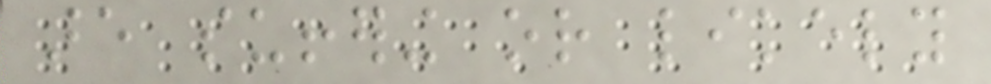are suffering or likely
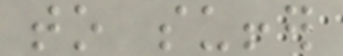to suffer
